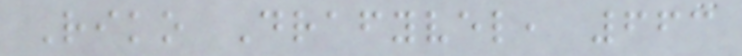Riko Drafyvel, 663
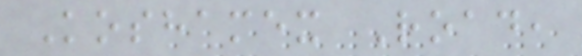Koshamex Road,
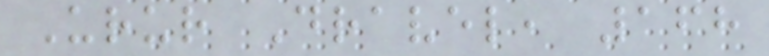Urur Dravel, 168
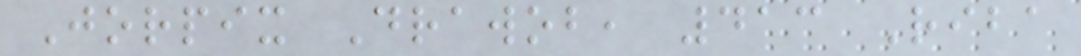Jorpix Drawob, 413 Riba
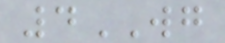4WG
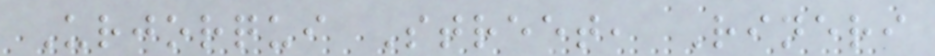Urjorqui Street, Rineri
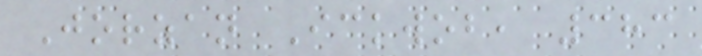Jorzan Ickwob, 383
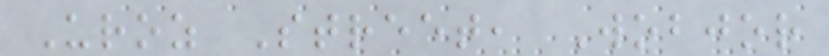Uroz Street, Wobjor
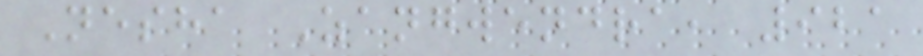Nesha Zangwendra, 921
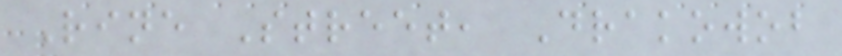Rine Street, Drakowob
